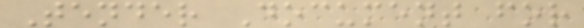Tender Document for
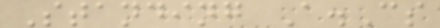Standing A.Cs
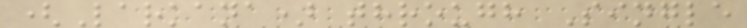(Larkana) through Single
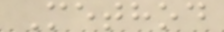Method
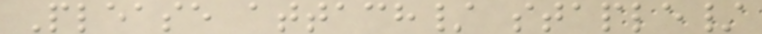Please attach/ staple/
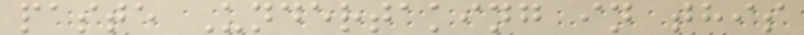paste Undertaking in this
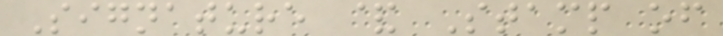Signature & Stamp of
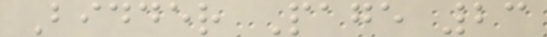Bidder Page 23
